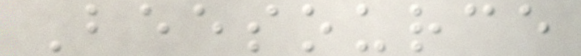Beesource
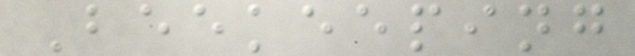Beekeeping
